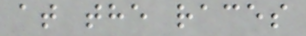at the races
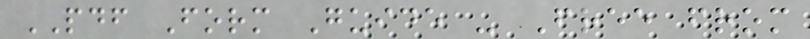PDF Form Guide - Free from
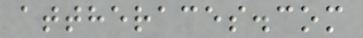attheraces.com
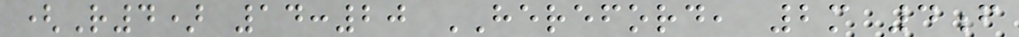(R4) 14:20 HEREFORD, 2m 4f
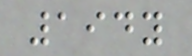194y
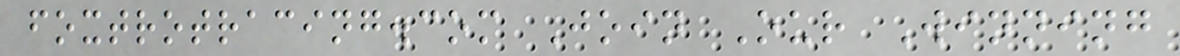foxtrotracing.com Join Our Winning
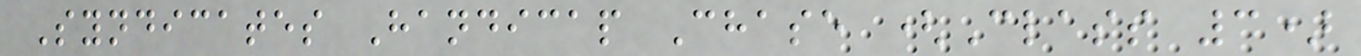Syndicates Handicap Chase (Class 3)
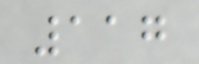117
